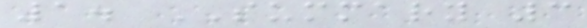1. SUMMARY 3
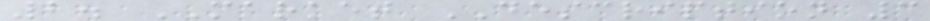2. MARKET DESCRIPTION 3
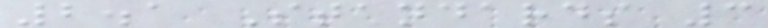2.1 Standards 3
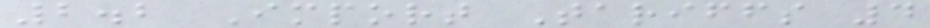2.2 Import Tariffs 4
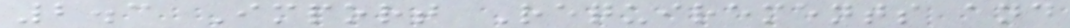2.3 Import Requirements and
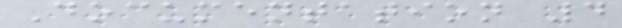Documentation 4
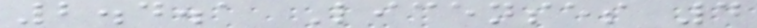2.4.1 Licenses 4
